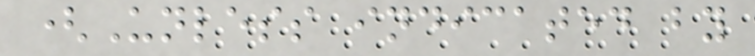(Unless indicated by
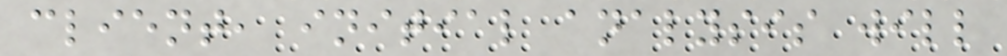client, initial analysis will
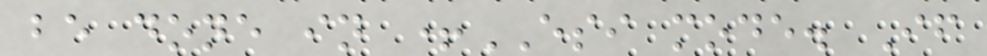be done in +ESI mode. If
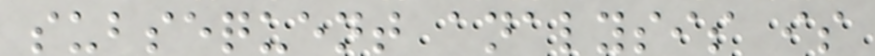subsequent analysis is
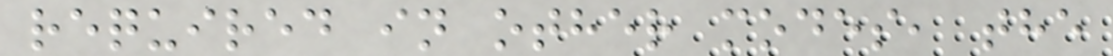required in other modes, the
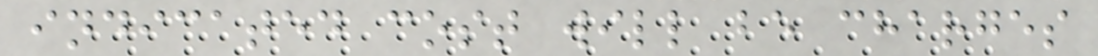indicated cost will be charges
